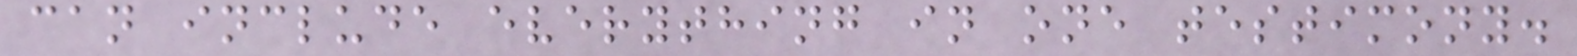can include everything in one testimony.
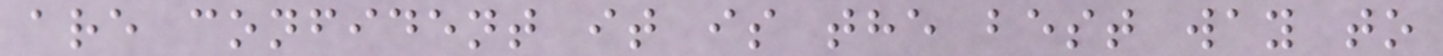are confident it is the best way to
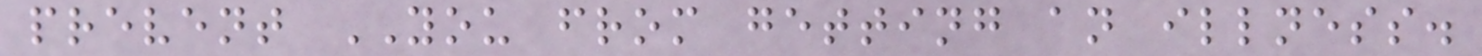prevent YOU from getting an illness.
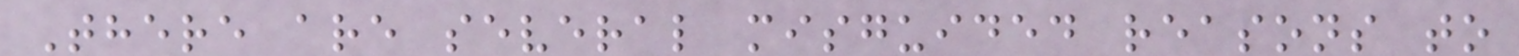There are several misguided reasons to
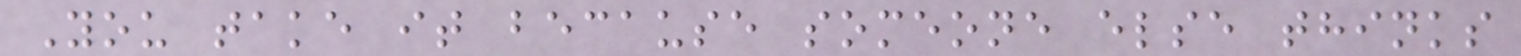You take it because someone else thinks
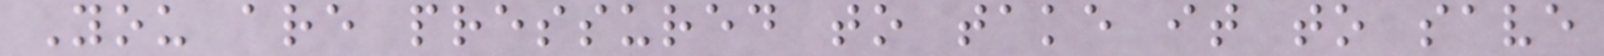You are pressured to take it to save
